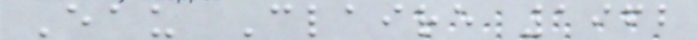Eau Claire 1962
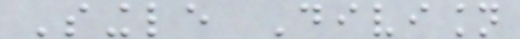Single Division
